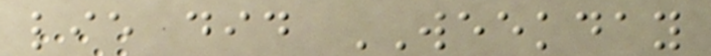lie did WEEKDAY
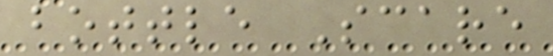bottle Scare
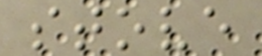stove
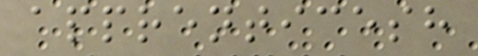apprenticesh
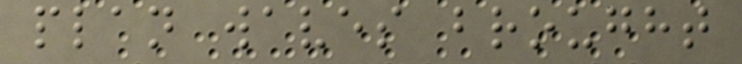plan waves brought
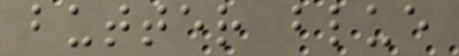butter blue
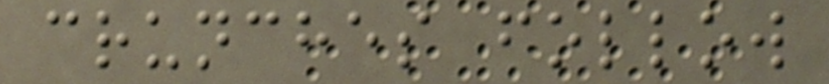crunches follow
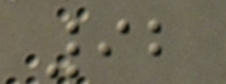92
